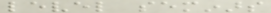level seminars
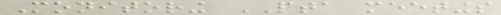Monitoring PTA meetings
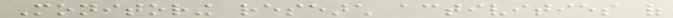Monitoring research activities of
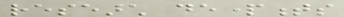research departments
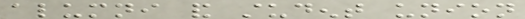alumni and student union
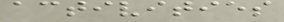activities
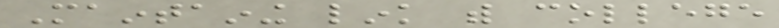Maintaining link with college
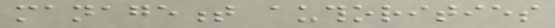management authorities
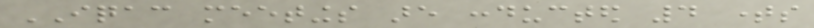IQAC meetings are conducted 4 times
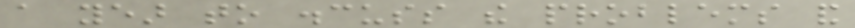a year to discuss the problems and
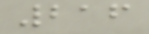216
